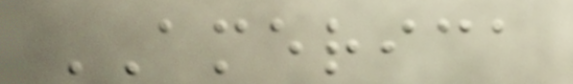AMERICA
